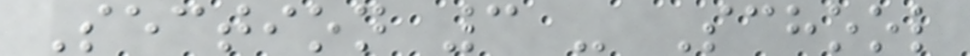Section 3 - School
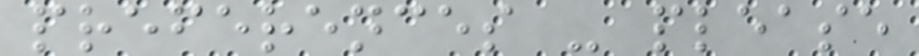preferences - please
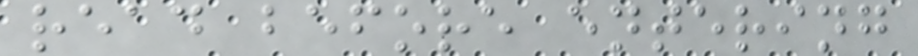read before entering
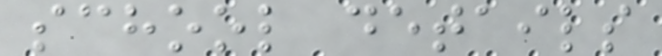school details
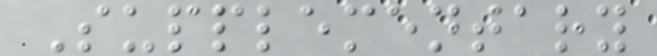Supplementary
